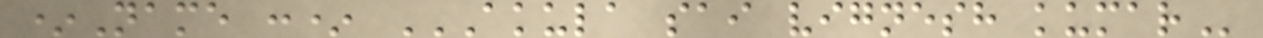*Name :* AKULA SAI VIGNESH KUMAR
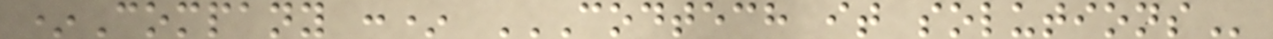*Company :* CODTECH IT SOLUTIONS
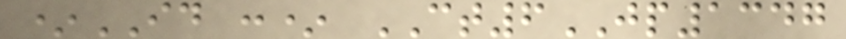*ID :* CT6JP1347
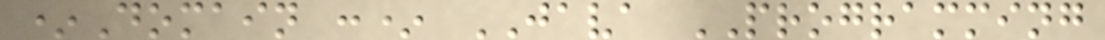*Domain :* JAVA PROGRAMMING
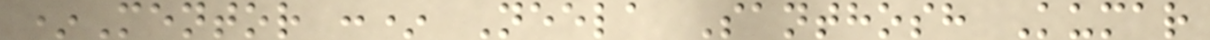*Mentor :* Neela Santhosh Kumar
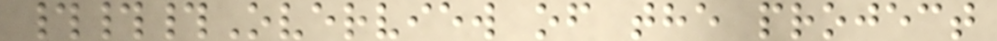###Overview of the project
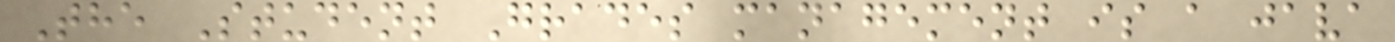The Student Grades management is a java
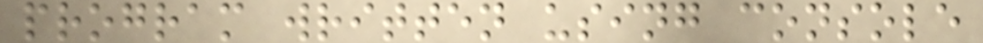program written using console
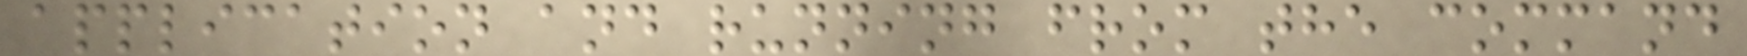application and running from the command
